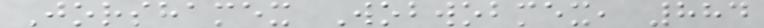Jorshamex Wobwobmex, 884
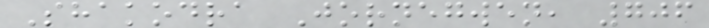Shakodra Jornegwen, 706
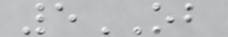5OB
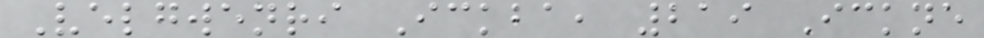Velgwenri Ickba, 219 Ickne
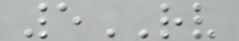5RV
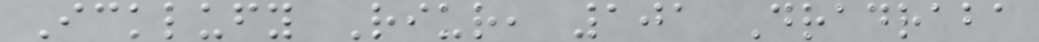Icklufy Riur, 101 Dradraba
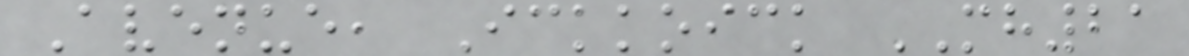Avenue, Ickkoick MH21
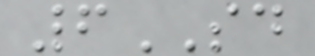6SD
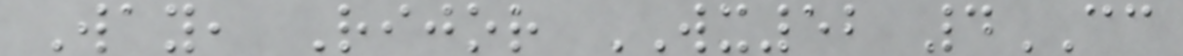Way, Rijor WX52 4CC
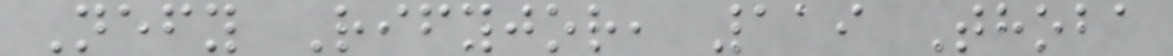Nefy Rifyjor, 119 Thoba
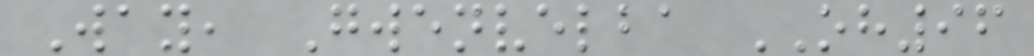Way, Gwenvelba OH96
